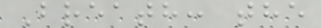Breath: the
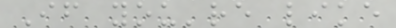If you're like
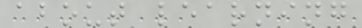about learning
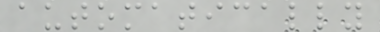automatically
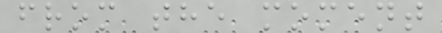from the moment
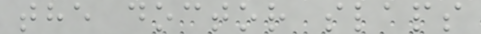the doctor slaps
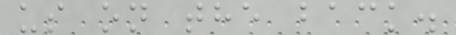us on the back.
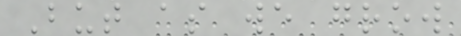But as we grow
